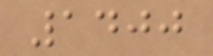1400
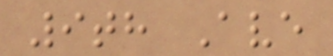9th Ave
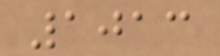1013
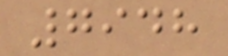7948
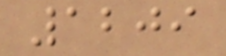1209
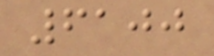6100
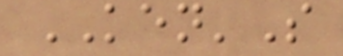KEN'S
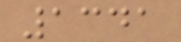1341
